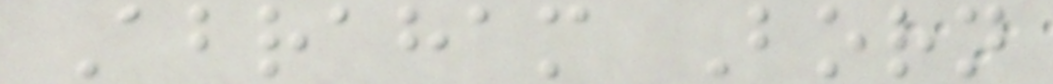Abraham Born
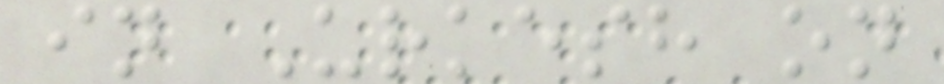in Urkesh on
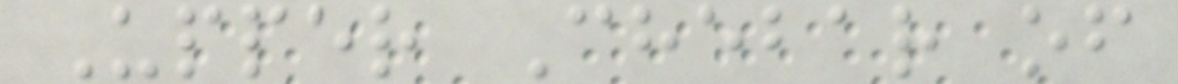Upper Chebar of
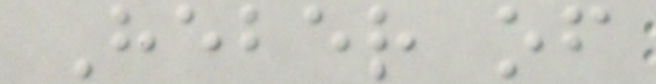Heber of
